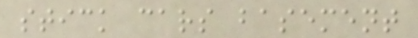stick cars basement
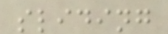sliding
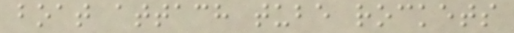boat attach tube rockets
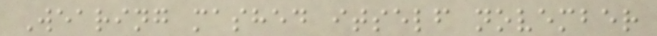Wearing mashed itself november
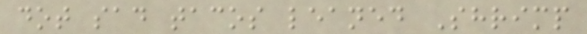dot sad tacos leaned Shrimp
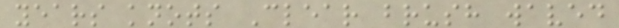years knots Clear brush waved
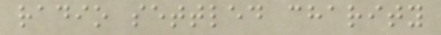radio settled charity
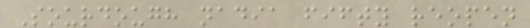Sourdough nadia fifty reopen
